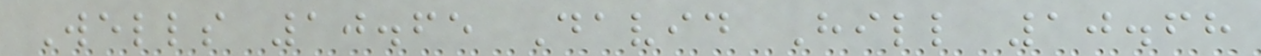Wells 10.65 David Hill 10.68
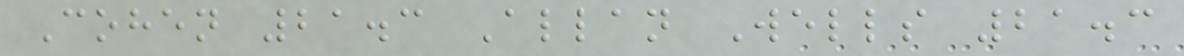Cohen 21.3 Allan Wells 21.3
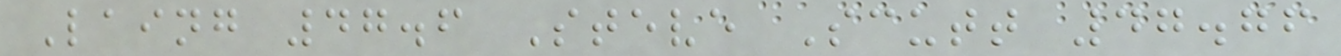Laing 47.6 Steve Scutt 47.76
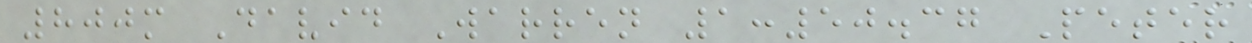800m David Warren 1:50.37 Peter
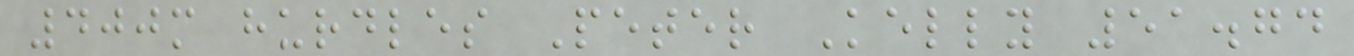400m hurdles Peter Kelly 51.74
